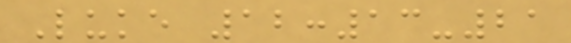Luke 12:13-21
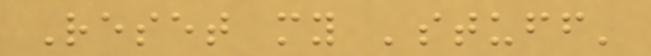Reset my 'stuff'
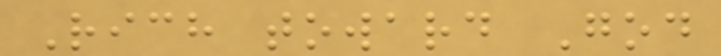Rich toward God
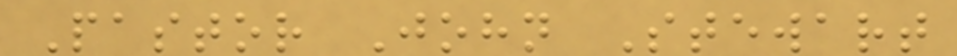Pastor John Stewart
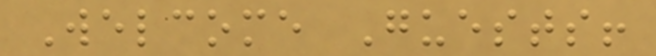Welcome Guests!
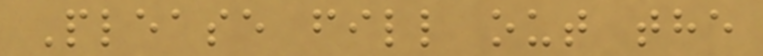Please fill out the
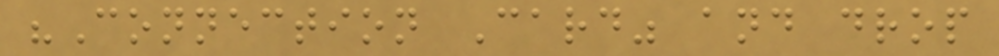"Connection Card" and drop
